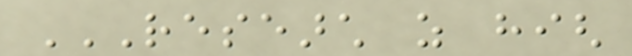RESEARCH AS HIGH
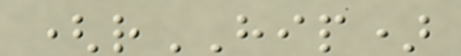(rHIP)
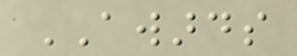AWARDS
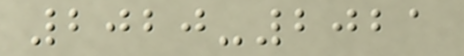2020-2021
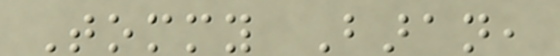Tommy Baran,
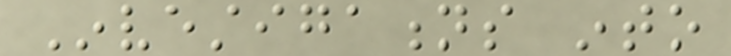Investigations into
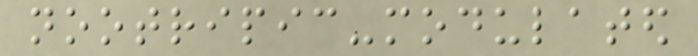nootripic-modulated
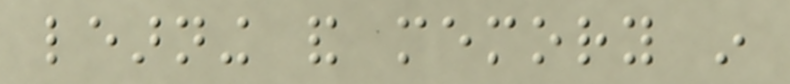learning and memory in
